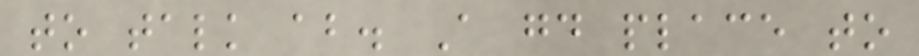to talk about. A good place to
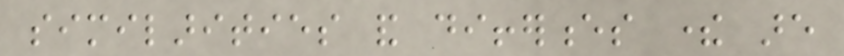similarities and differences there are
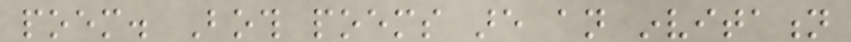poem. Both poems are an invitation
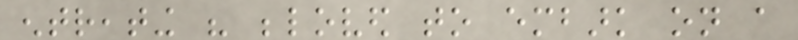entreating his beloved to embark on a
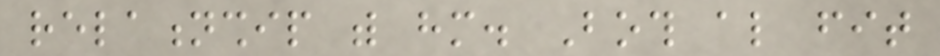relationship with him. Both also fit
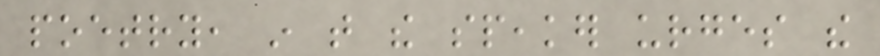poetry, in that the speaker urges the
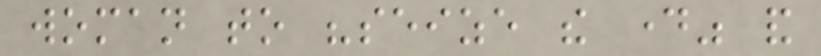woman to "seize the day" and
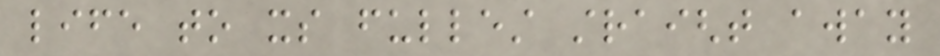life to its fullest straight away
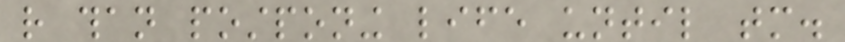rather than postponing life until tomorrow.
